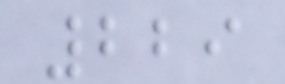229
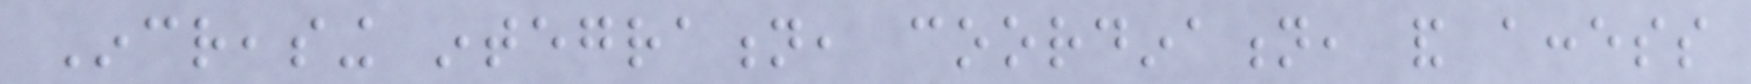Increasing integration, coordination, and access
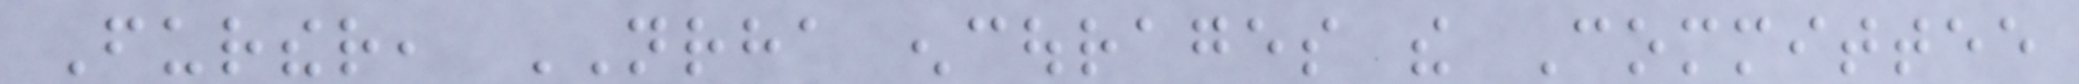Further, NRHA encourages the Committee
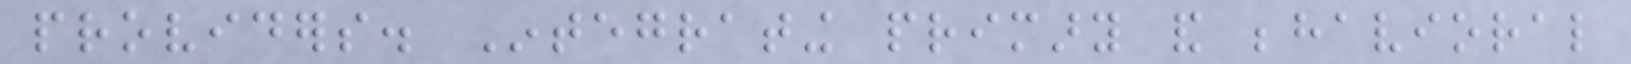providers. Integrating primary and behavioral
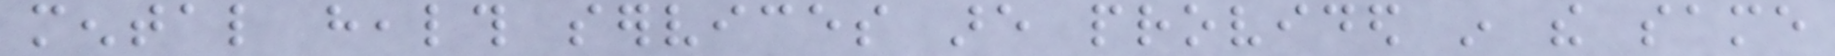mental health services are provided in the same
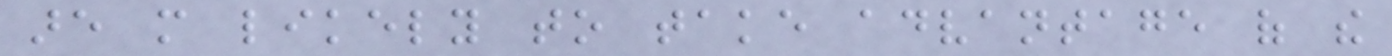are more likely to take advantage of the
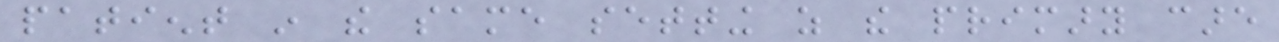patient in the same setting as the primary care
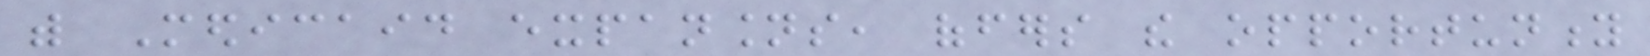with Medicaid expansions, offers the opportunity
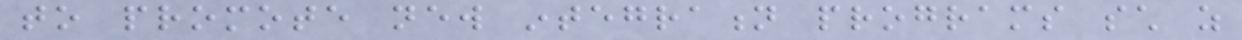to promote new integration programs such as
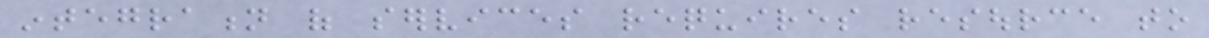integration of services requires resource to
